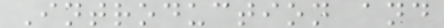Introduction and
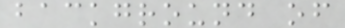background of
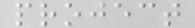project
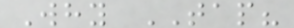Why TAP?
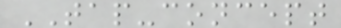TAP-concept
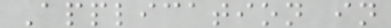Application in
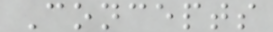Concepts
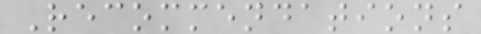Recommendations
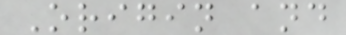Origin and
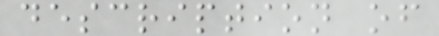description of
